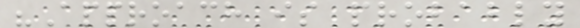"Approach is probably
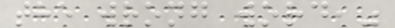the wrong word,"
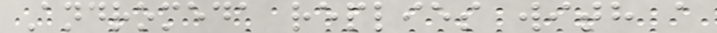Andromeda replies with a
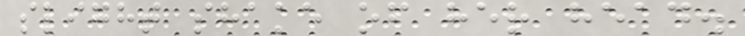slight shake of her head.
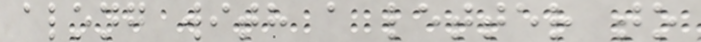along with a letter to
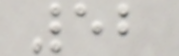52
